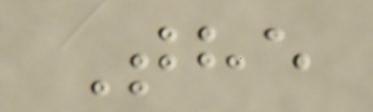The
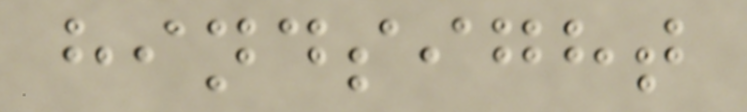hindsight
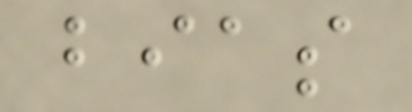bias
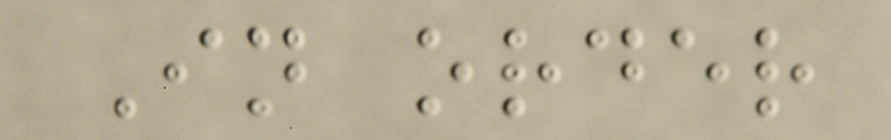In order
